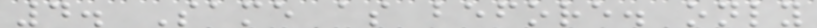4. Same as before. only
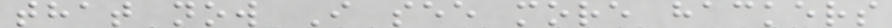that now I see more hackers
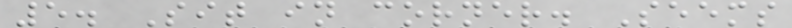5. Sit in corner. Seems
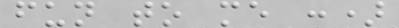fun to me :)
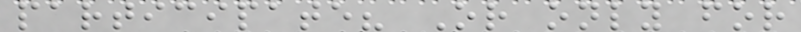participate? Or only for
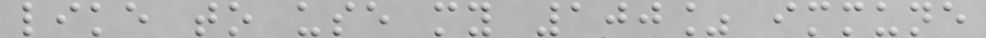like to use my 100% immune
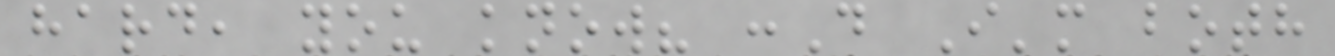hard, you know? :D I'm both
